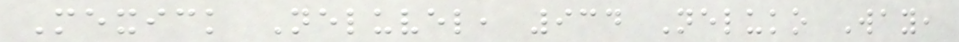Mexick Neluvel, 934 Neluko Way,
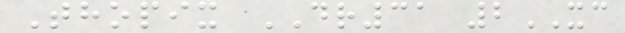Thopix DR31 2XC
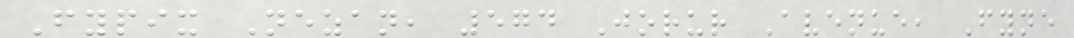Fypix Nezan, 574 Jorur Avenue, Fyne
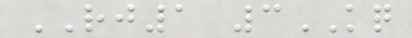RJ1 3KQ
